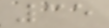35
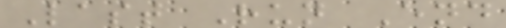Last Run End
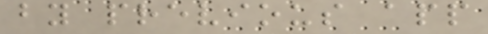by previous app
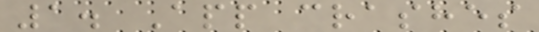1. App crashes
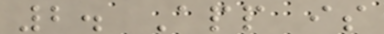2. App is
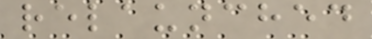relaunched
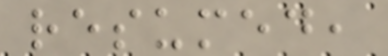resumed,
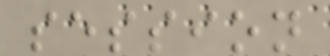session
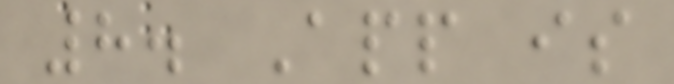8. App is
